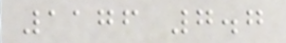1176 7.7
